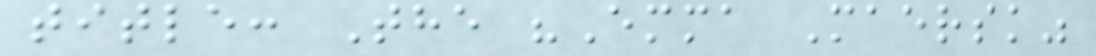title: The "Emma Maersk"
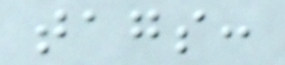tags:
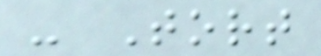- Tort
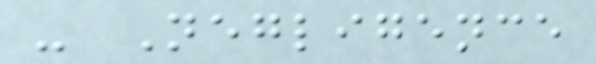- Negligence
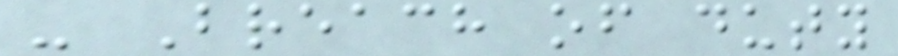- Breach of duty
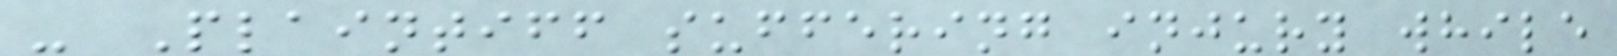- Plaintiff suffering injury while
